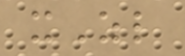xZl
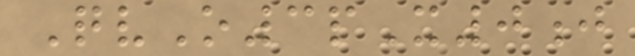QvO3pX0j
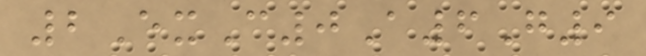2ExC0A6G9
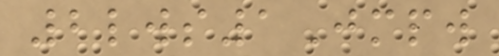2lws1Jmpw
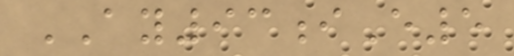AY93iE5
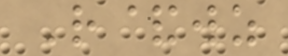R&wz
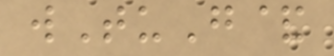wTuG&
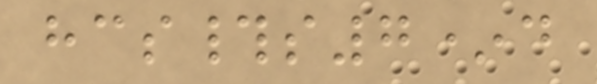hcs#s7*d
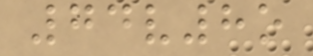74v8o
